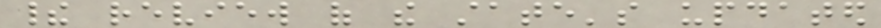their review of the state's updated
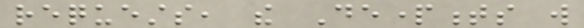requests, the Departments will
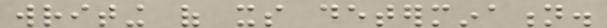writing of its determination.
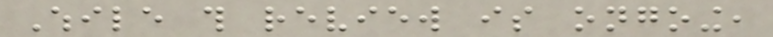While this review is ongoing,
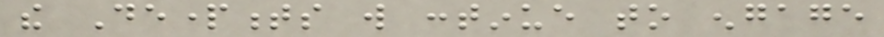the Departments will continue to engage
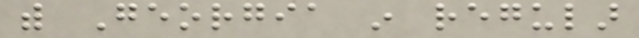with Georgia in regular
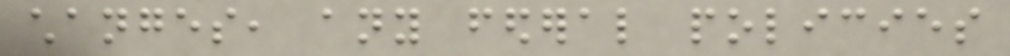changes, any federal policies
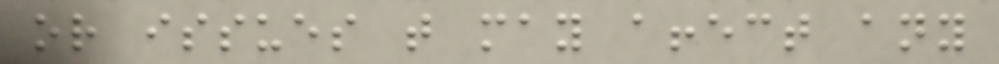or issues that may affect any
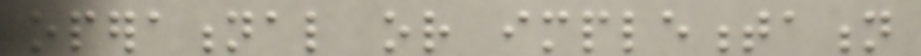operational or implementation
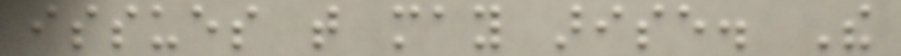issues that may arise. The
